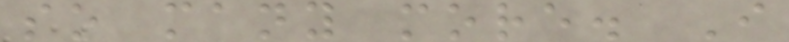so many more. I
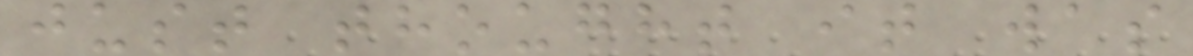just thought it was
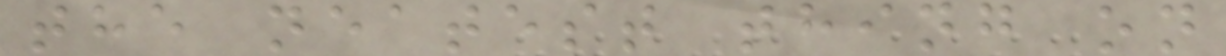the neatest thing on
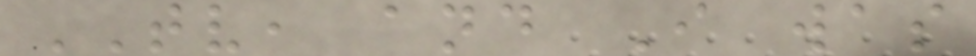TV, and I was
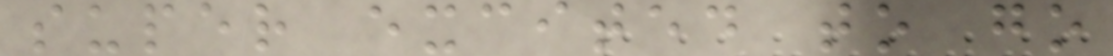super excited to go
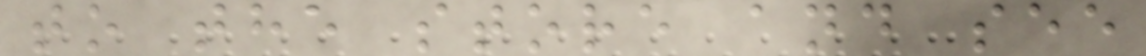to the store and see
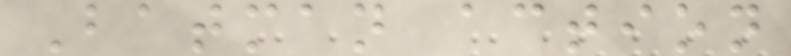Batman action
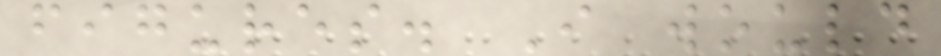figures. I would
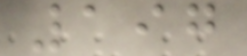197
